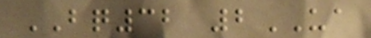BQ32 2UA
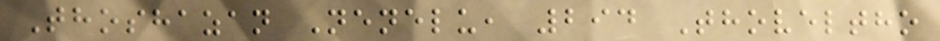Thoshazan Nenelu, 294 Thoveltho
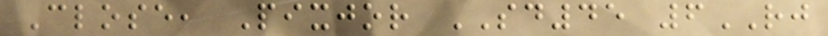Close, Pixjor SD45 6RJ
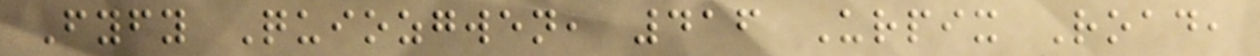Fyfy Quiozgwen, 416 Urpix Road,
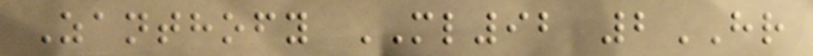Zanthofy ML92 2HR
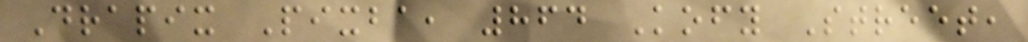Drapix Pixba, 864 Kofy Street,
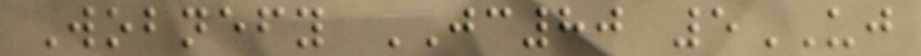Wobnefy JC80 5UJ
